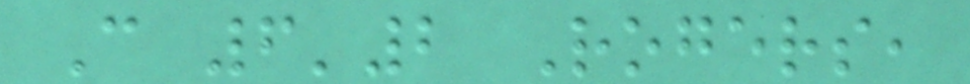C 6'2 Rogers,
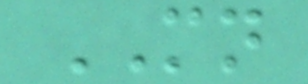MN
